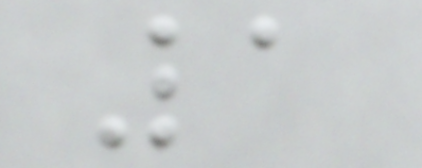1
